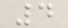4
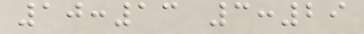10:13 3:29
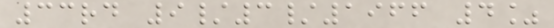33rd 9/3/1966 4%
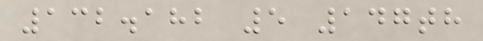132.182 5 147th
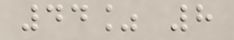44% 8
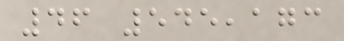46 545,173
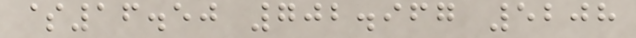$16.50 702.967 5208
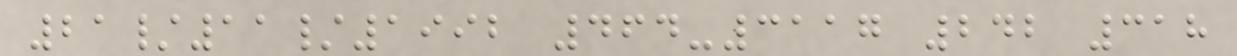21/11/1992 464-3117 242 318
